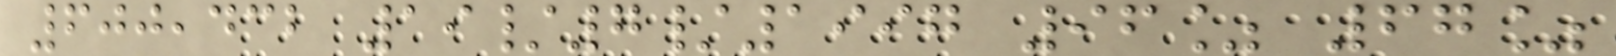600,432 19/7/1997 96% 67%
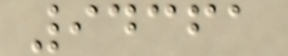94361
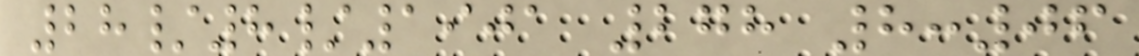28/8/1901 278 8:06
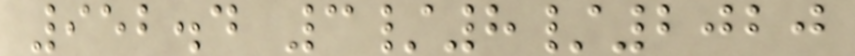952.4 3/8/2020
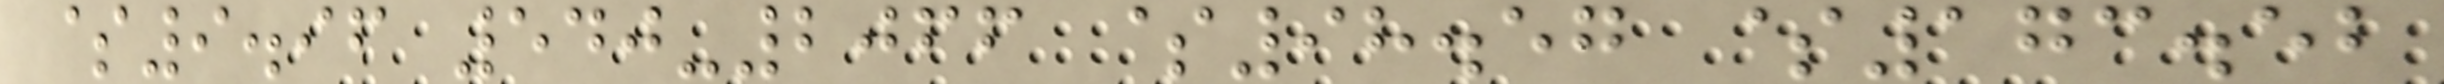$9.96 540-2066 $98.57 $173.52
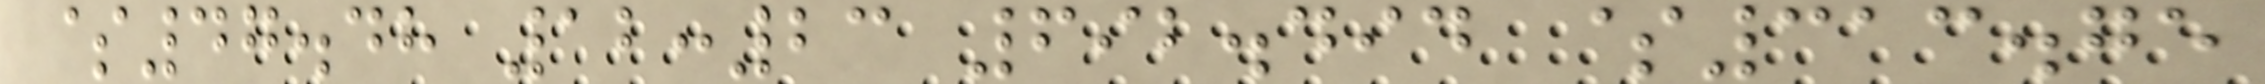$47.48 12:23 692.494 $313.75
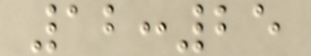12:25
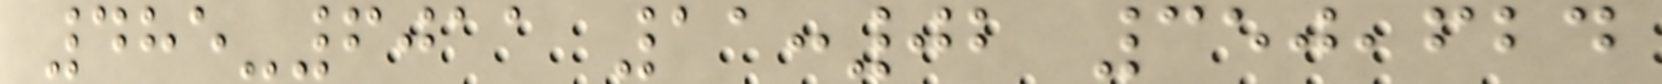485-6011 11:02 350,624
